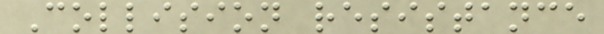Collision resistance
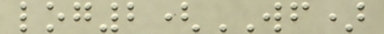log2(WF)
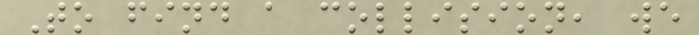To find a collision, we
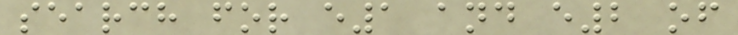search for e1 and e2 of
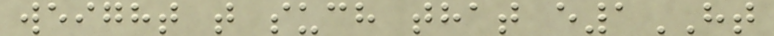weight t such that e1HT
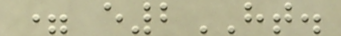= e2HT.
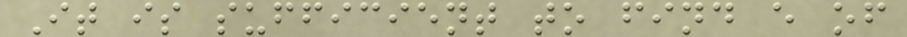It is sufficient to find e of
